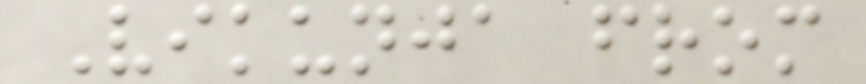Vikunja from
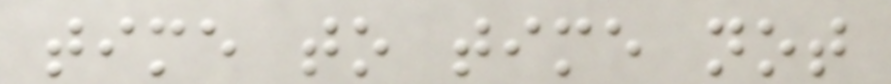time to time not
